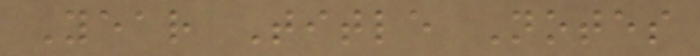Year Title Notes
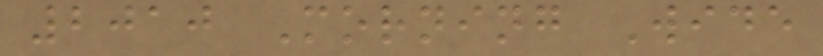2010 Morning Wide
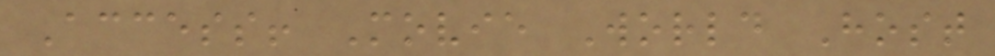Access! Movie World Host
